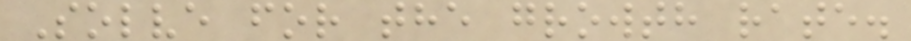Solve for the growth rate.
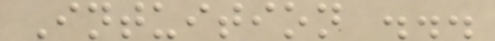Intuition ...
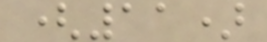(11)
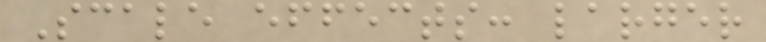Scale effects: larger
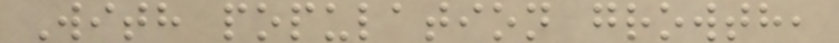With population growth,
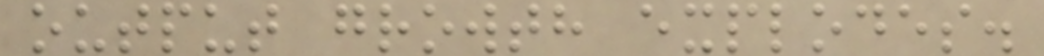output growth explodes.
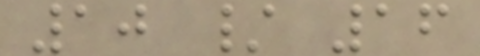10 / 16
